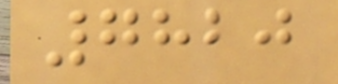7820
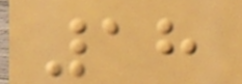18
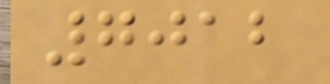7012
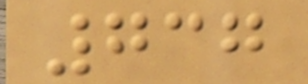737
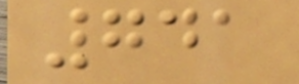741
